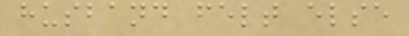husband felt else
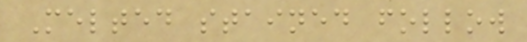Melted stained follow
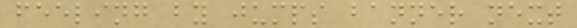feeling by jumps banner next
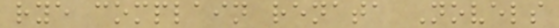rye complain renata Novels
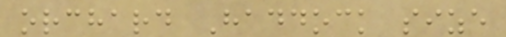orchard Haddock size
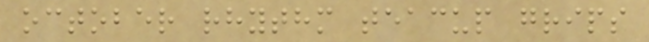october rhythm teacup grips
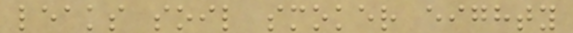leaks soil smoker eighty
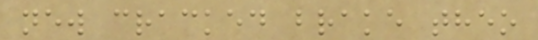new cracked brake theo
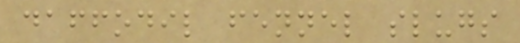daffodil fennel slugs
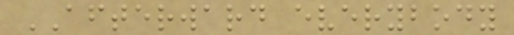AFTERWARD everybody
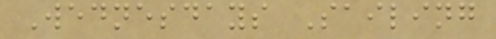Wednesdays Sailing
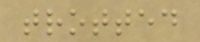trotted
